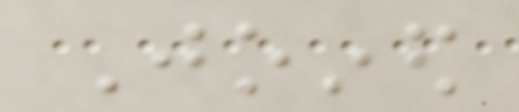Joined
